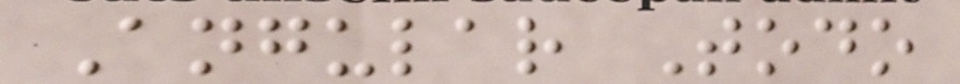Angular Todo
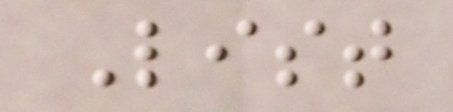List
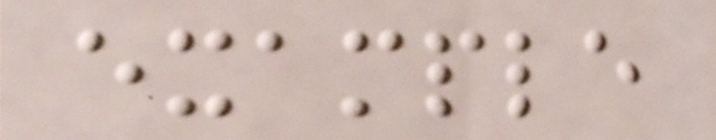example
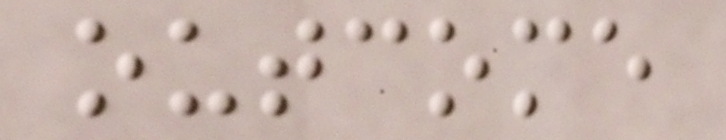outcome
